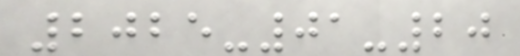2025-01-20
